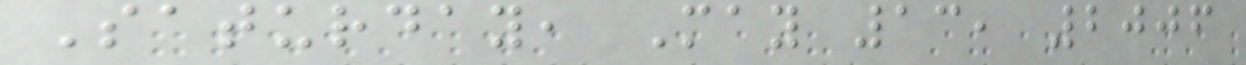Saturday, May 13, 2006
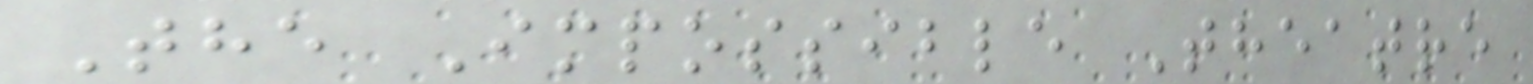The Impossible Theatre
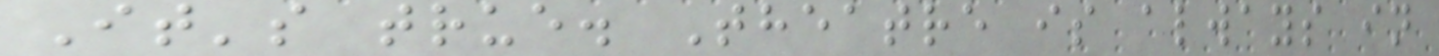It's true. Theatre is always in
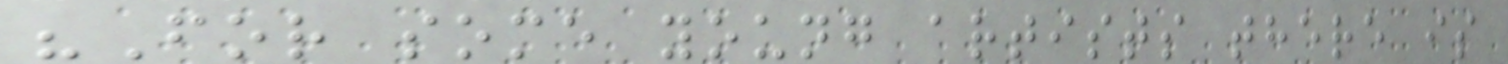"For some young artists there is
